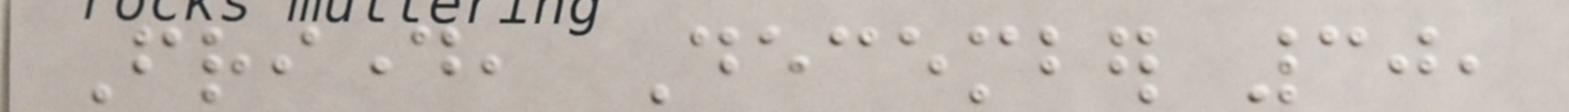Friday, December 30,
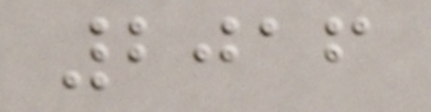2016
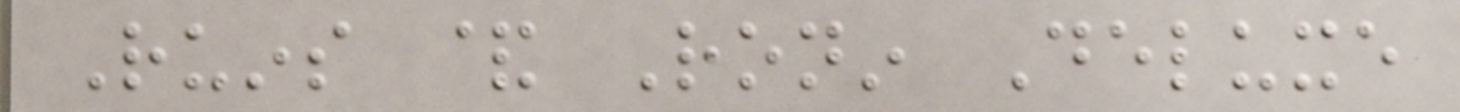Ruins & Ronin Deluxe
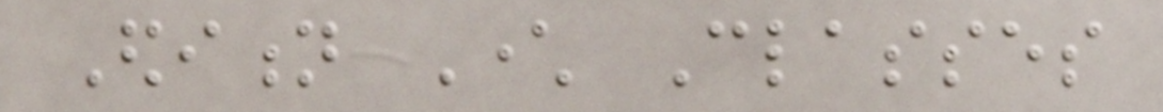Edition Character Classes
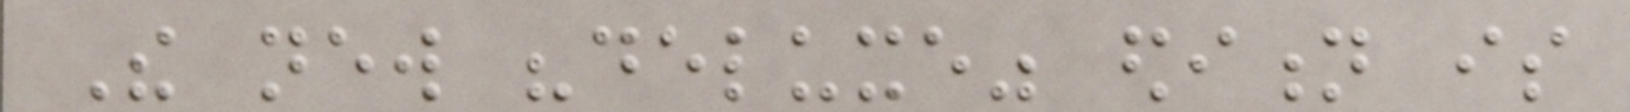The new "deluxe" edition is
